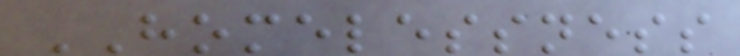HOMELESSNESS
